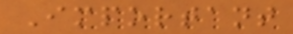Important
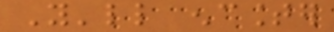You'll encounter
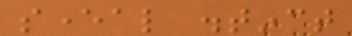several distinct
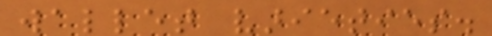wallet varieties.
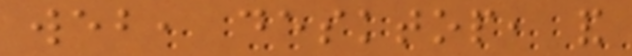web, desktop, and
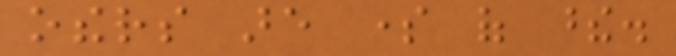others are some of these.
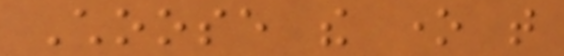Choose the one that
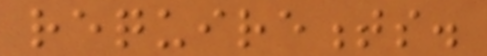requirements.
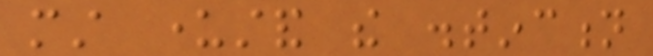must understand the distinction
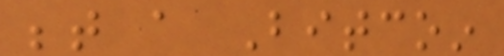between a Bitcoin
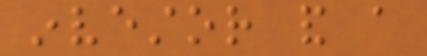investor and a
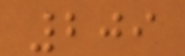209
